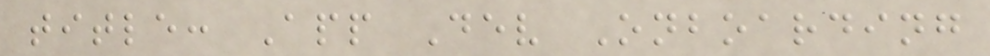title: App Dev Onboarding
